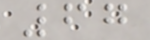67
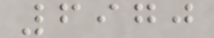6970
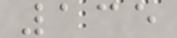135
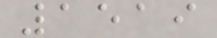1519
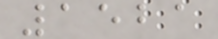1521
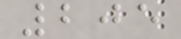205
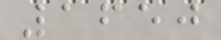1650
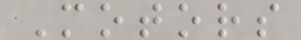Motors
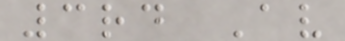3rd Av
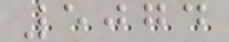5074
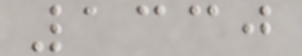1330
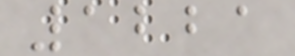1221
